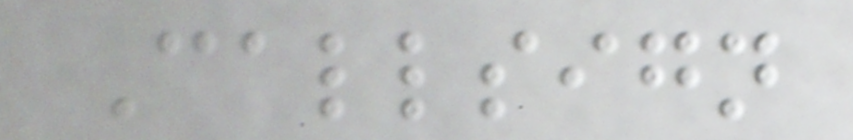Callsign
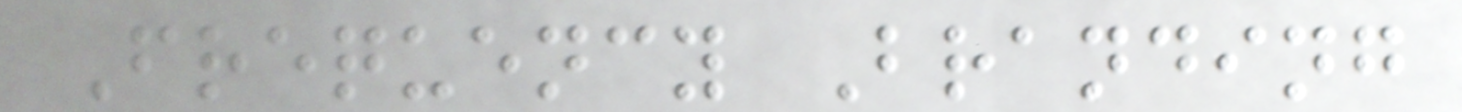Frequency Branding
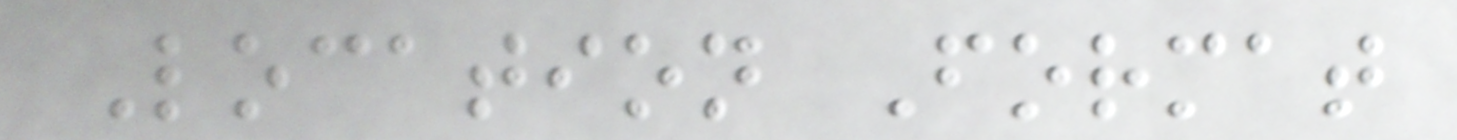Location Format
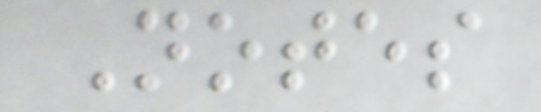Notes
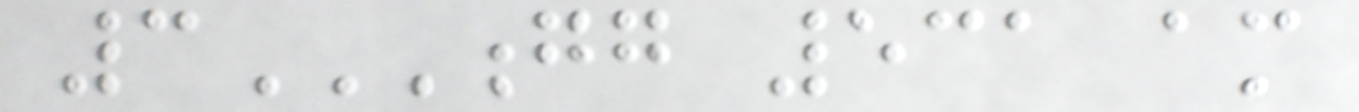3GG 531 AM
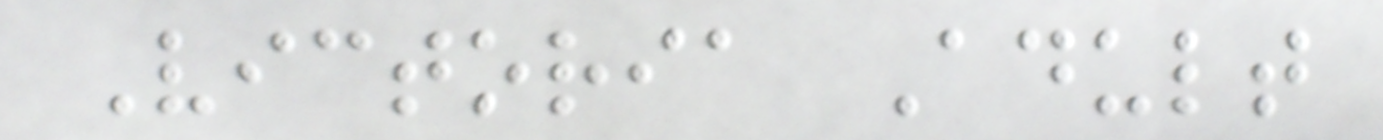Victoria Adult
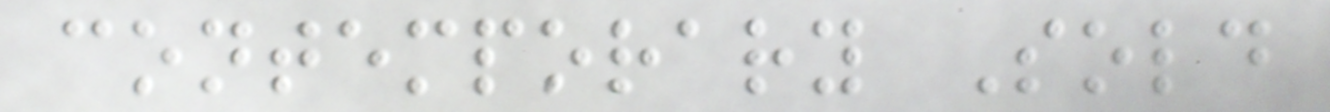contemporary Sold
